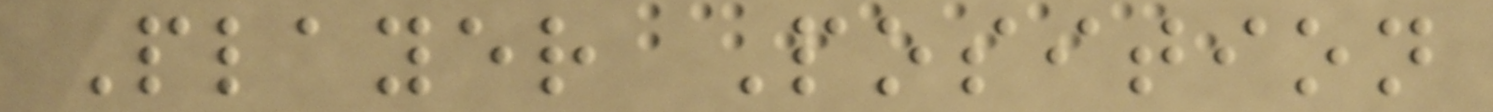Player Position
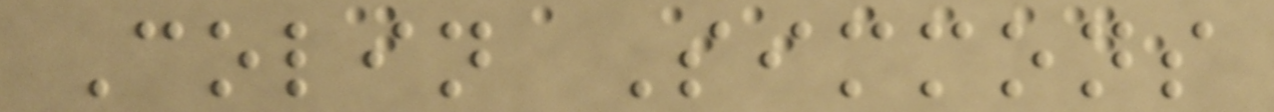Colin Simmons
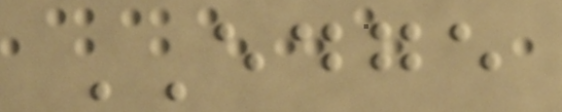EDGE
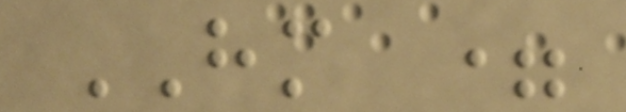HM =
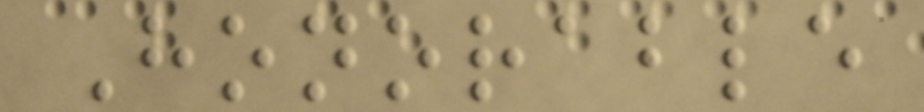Honorable
